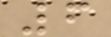6
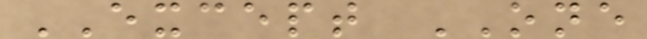EXCEPT ONE
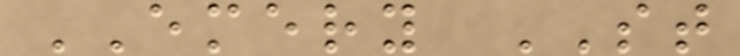EMERY ST
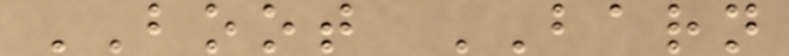BOOT BARN
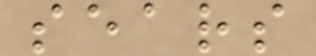sears
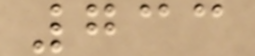733
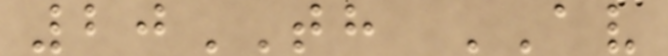20TH AV
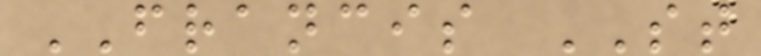FRANCIS ST
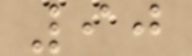90
